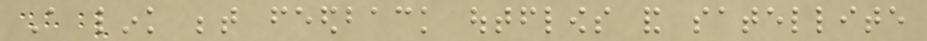A link between feedback outflows and satellite
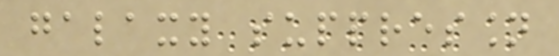galaxy suppression
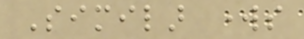Similar works
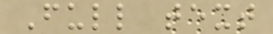Full text
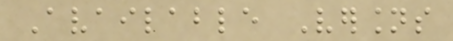Available Versions
